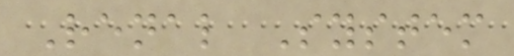Renal System
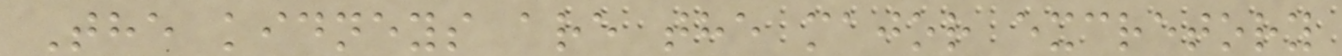The kidneys are the major excretory
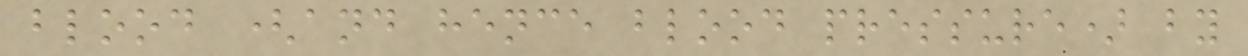blood (and hence blood pressure) by
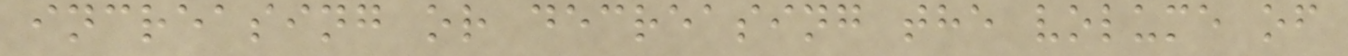increasing or decreasing the volume of
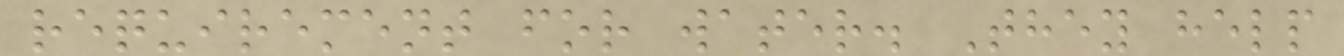requirement for water. They help
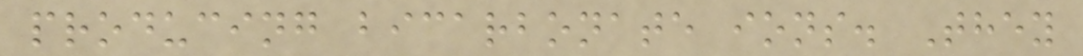producing bicarbonate ions. They
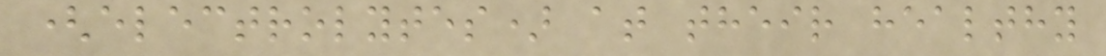(electrolytes) at their healthy
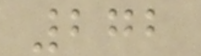272
